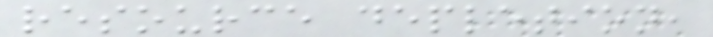resource depletion,
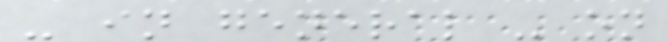- in general - on
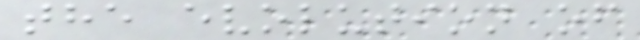the evolution of
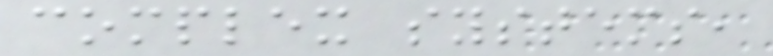complex systems,
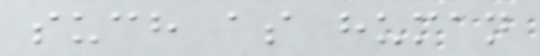such as human
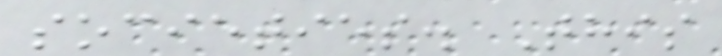societies. This
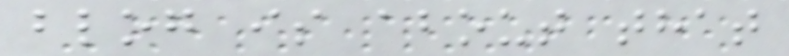blog is about that
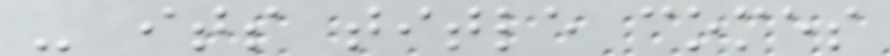- its title comes
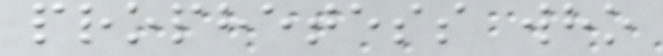prophetess who
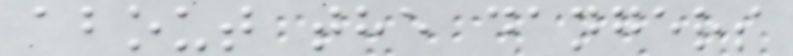about the dangers
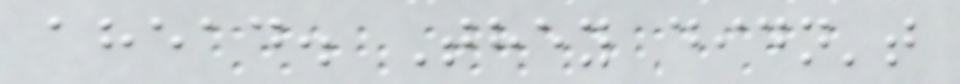ahead. They didn't
